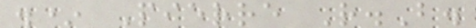.* Pierre R.B.
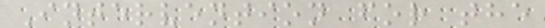Intervention for the
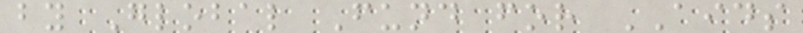by Global Fund for AIDS
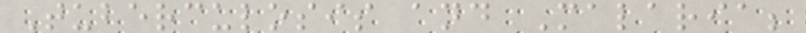Tuberculosis and Malaria;
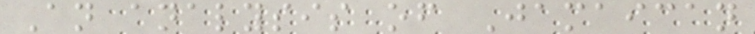An analysis of Jamaican
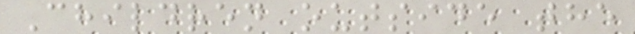Children outside the
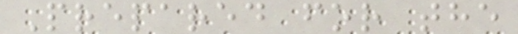Prepared for the
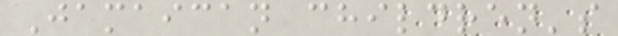Jamaican children's
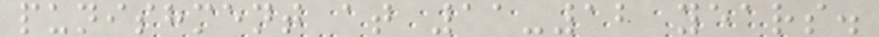punishment at 11-12 years.
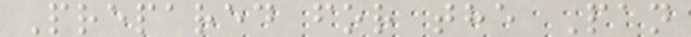Prepared for the Pan
